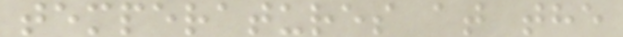temperatures at the
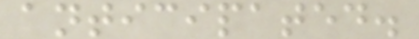anticipated.
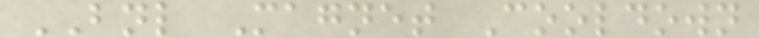BNL Magnet Cooldown
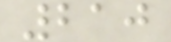210
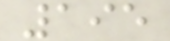195
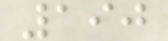190
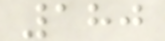180
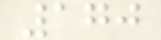170
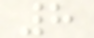8
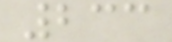233
